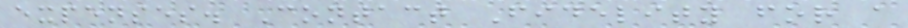expenses. Contact Fidelity for a
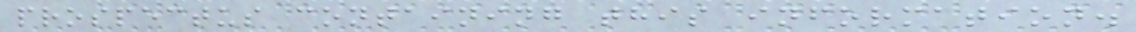prospectus containing this information.
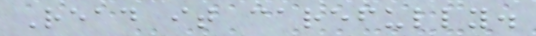Read it carefully.
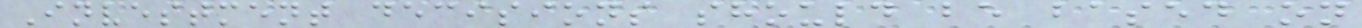Investment decisions should be based on
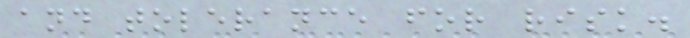and tolerance for risk.
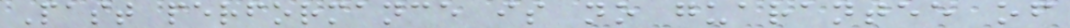Past performance is no guarantee of
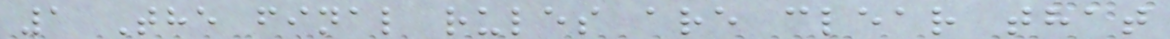1 The final rules are clear that
